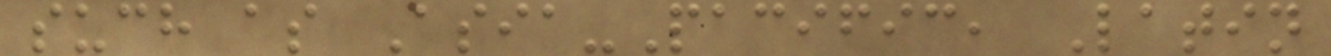such as Asia-Pacific, Latin
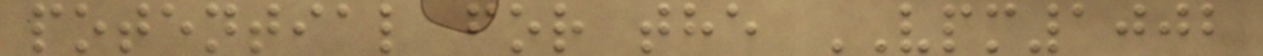potential for the VPM1002
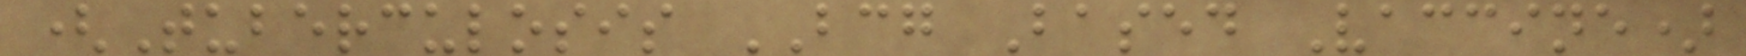(Tuberculosis BCG Based Vaccine)
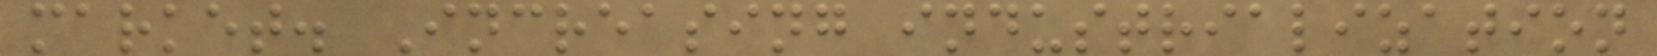market. Increasing industrialization
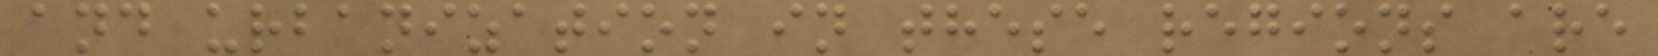and urbanization in these regions are
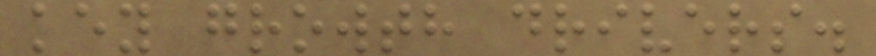key growth drivers.
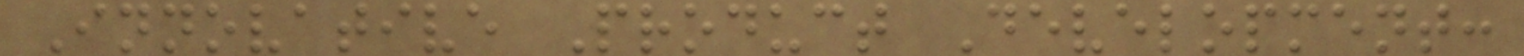Innovative Product Development:
